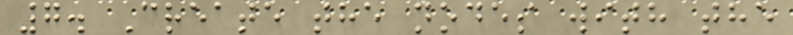7. Create the nodes with the
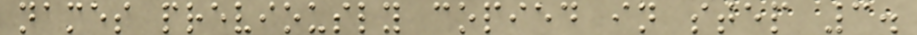names previously copied in step 3.
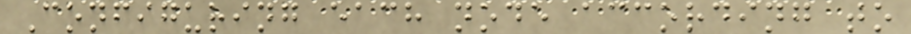Configuring each node according to
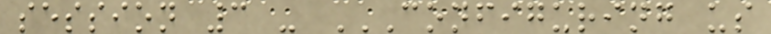session 3 - CONFIGURING US
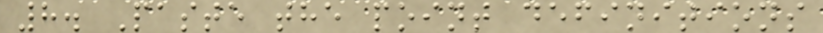8. Paste the point definitions
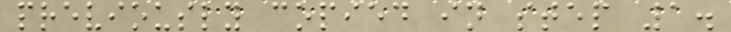previously copied in step 1.
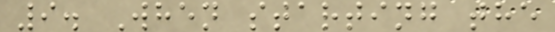9. When starting the
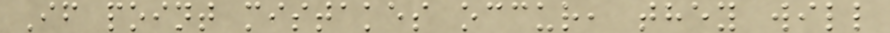If point mistakes occur, they will
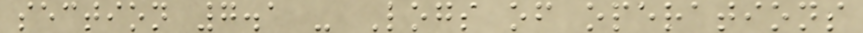section 7.1 - Logs of operations
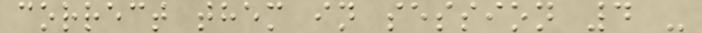correct them in session 4 -
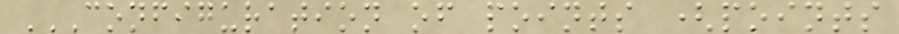CONFIGURATION OF POINTS (POINTS
